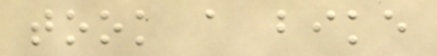took a bike
